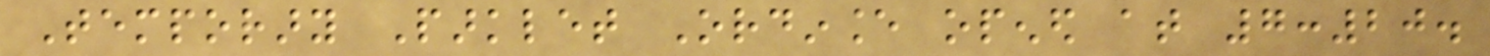Temporary Parklet Ordinance opened at 7:20.
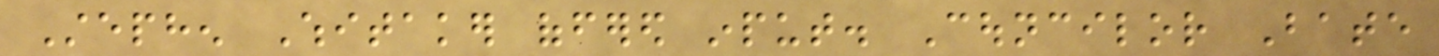Stephen Whitaker offered input. Councilor Bate
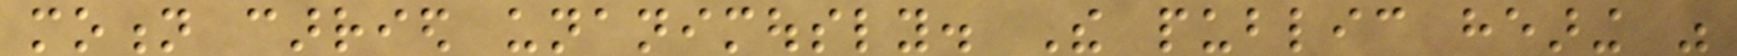motion carried unanimously. The public hearing was
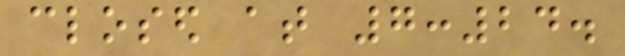closed at 7:24.
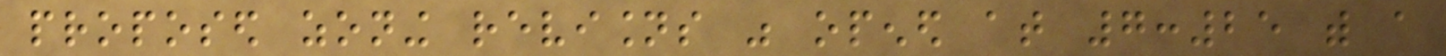proposed zoning revisions was opened at 7:25 with a
